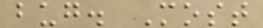bug. Most
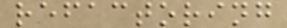refactoring
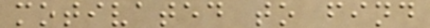motivated to find
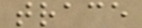trace
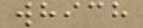which
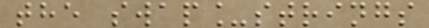the swap_strings
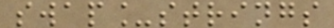swap_strings
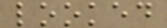looked
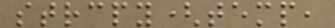strcpy(temp,
